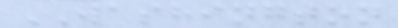WASHINGTON
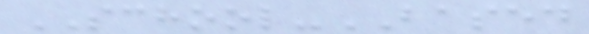SCHOOL-BASED
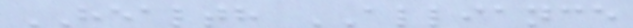HEALTH ALLIANCE
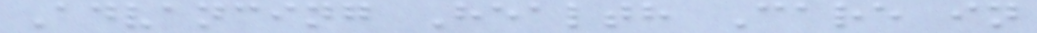Advancing Health Care in
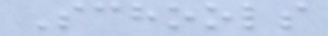Schools
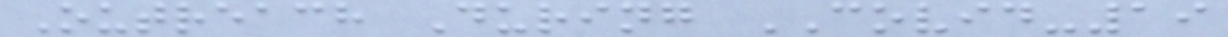Outreach During COVID-19
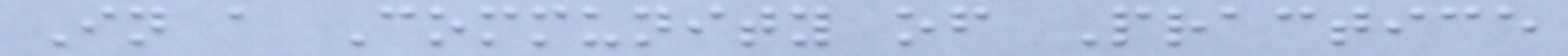In a Community of Practice
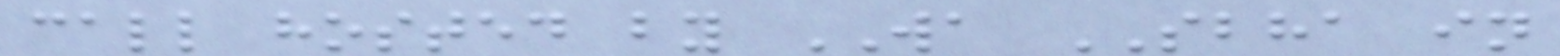call hosted by WA SBHA in
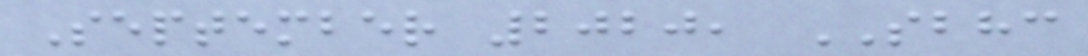September 2020, SBHC
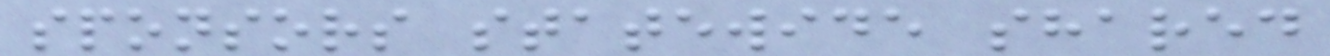sponsors statewide shared
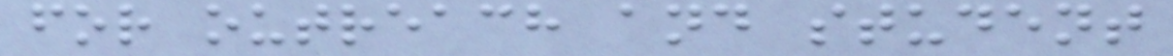for outreach and student
